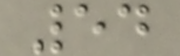54
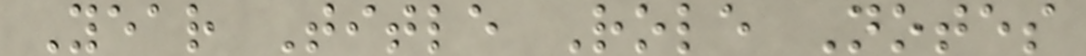Year Title Role Notes
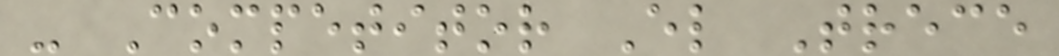- Competitor El Trece
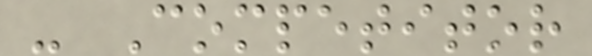- Competitor
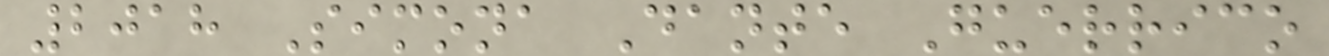2018 Simona Dante Guerrico
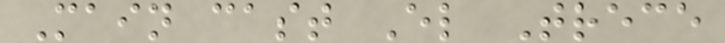Main cast El Trece
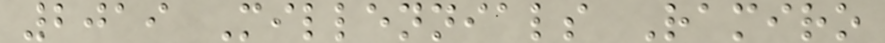2019 Millennials Ramiro
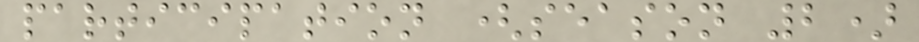participation (season 2)
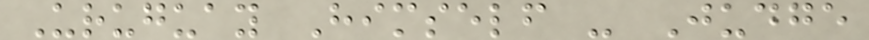Uruguay Himself - Judge
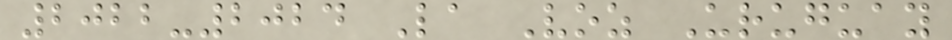2022-2024 La Voz Uruguay
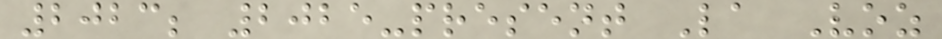2023; 2025-present La Voz
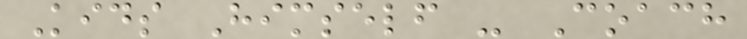Kids Himself - Coach
